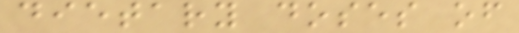dietary doses of
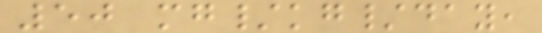50 mg/kg/day,
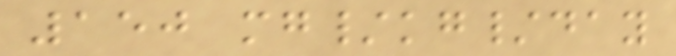150 mg/kg/day
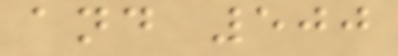and 500
